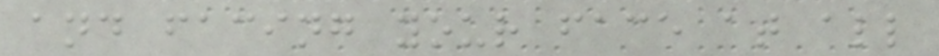and facing your face at all
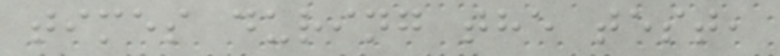times during the test,
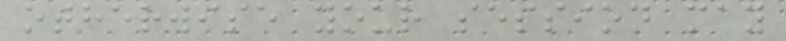otherwise your session may
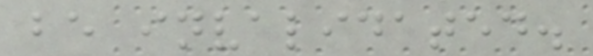be invalidated.
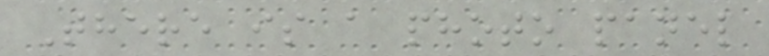There is a photo panel
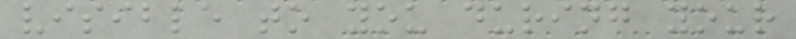visible to you during your
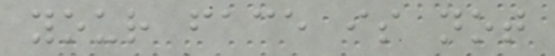your face is not
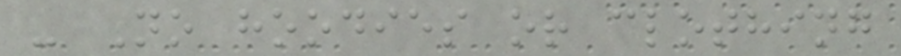- No hoodies or clothing
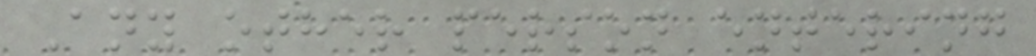Any other person entering
